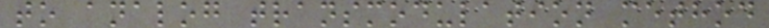to analog transmodulation method
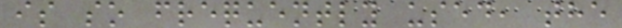is so frequently used, the
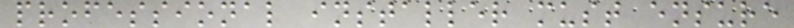professional installer must ensure
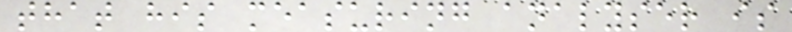that his measuring analyser is
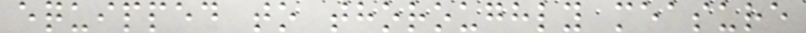equipped to thoroughly measure
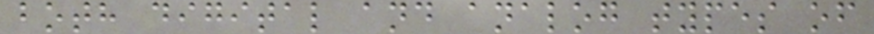both digital and analog types of
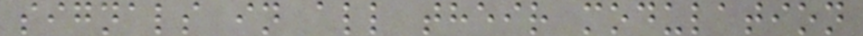signals in all their modulation
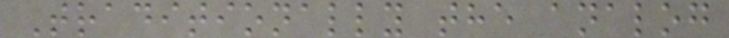Traditionally the analog
